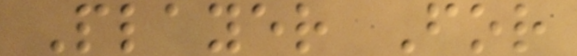Player For
